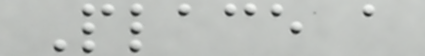Place a
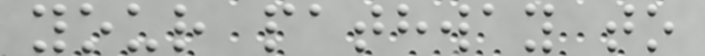your pathway to
